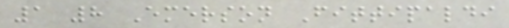1 8 Emerson Fittipaldi
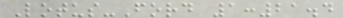Lotus-Ford 1:21.4
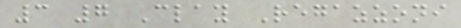3 7 Clay Regazzoni
